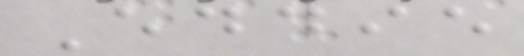Eddie
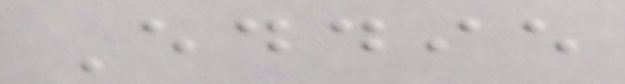Eddie
